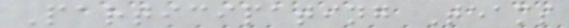Participating Teams
